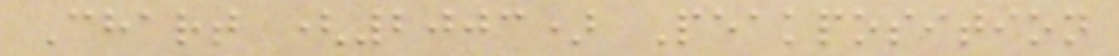Chart (2003) Peakposition
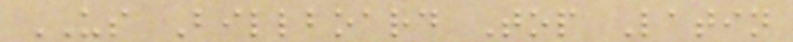US Billboard Top Latin
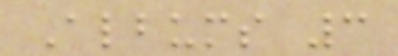Albums 3
